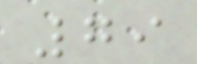79
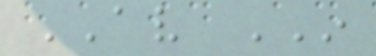AV IN
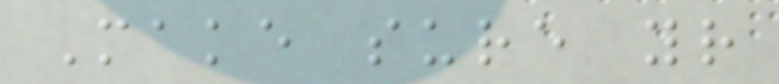Make sure your
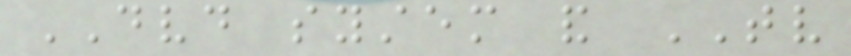DVD system and TV
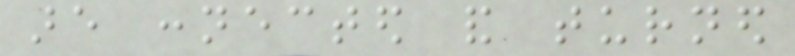are connected and turned
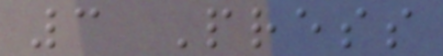3 Press
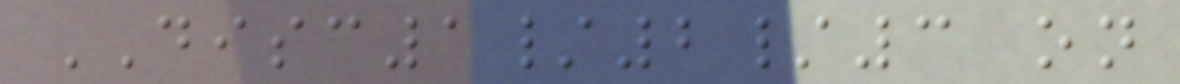DISC1/2/3 on
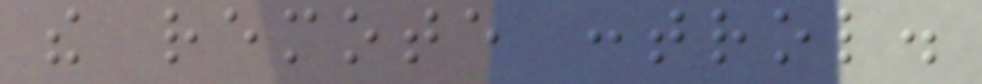the remote control.
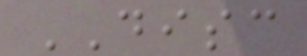DISC
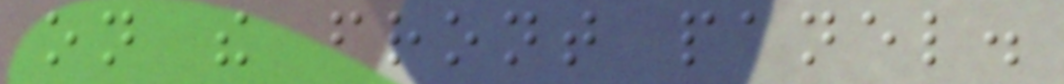on the front panel.
